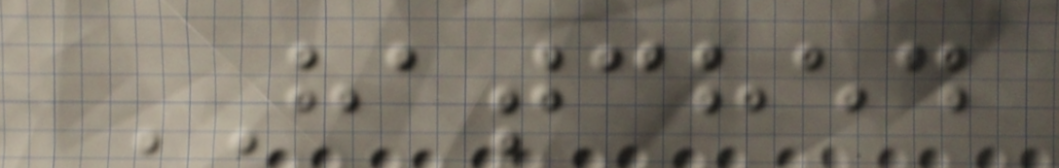HATCHED
